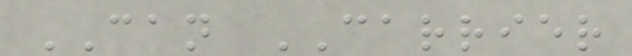CAN CARRIER
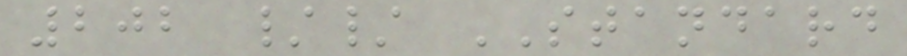202 // STANDARD
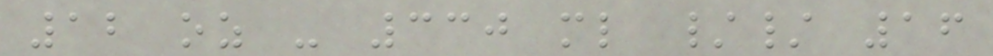12 oz - 330 ml // 16
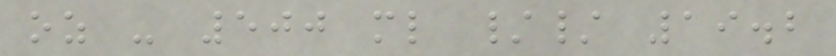oz - 500 ml // 19.2
